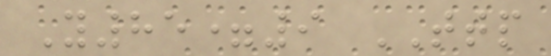Y85=9 TTP
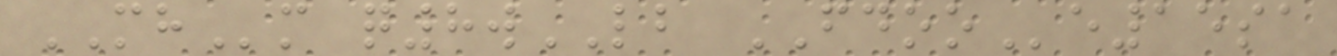MHm q8wLB FDOOe15sa
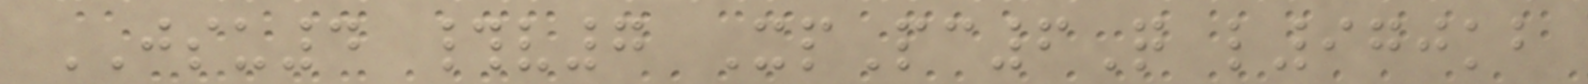JSU4 #v7 XpPc6Q l970kb
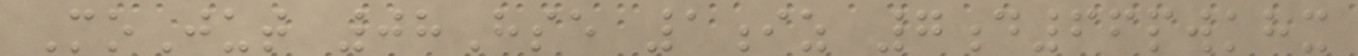MoJut 08Hse 1iz 7d66pwkhx
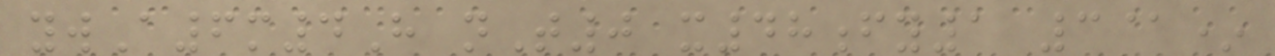ywA6m4H nT0 x48fy1 3@*
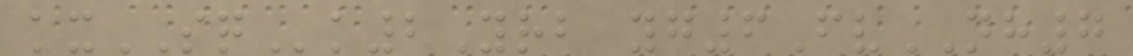kxSQk2Yrb yg6FvNH7
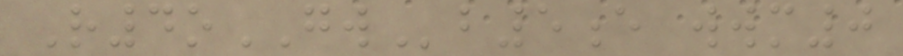R4oGWb5e wwm0
